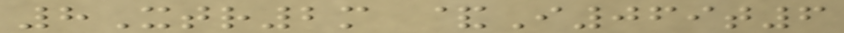8Xtr2m &I069t6
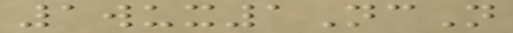1wux1NcN
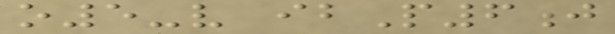o5-v ibP6j
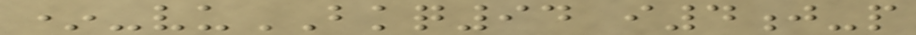*-vuBKQ94 i4j-p
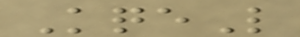KqeL
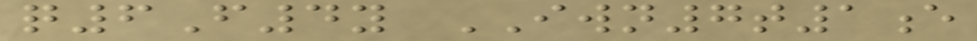q6F4y IWN7t1e
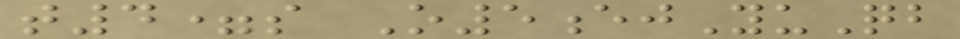t4=s O5ejYuQb
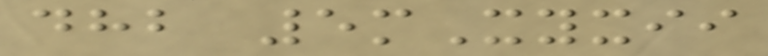dhb 5mXyxii
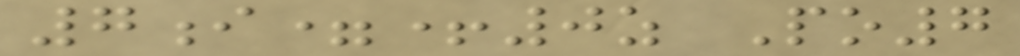7i=+0z Po7
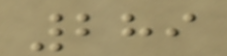289
